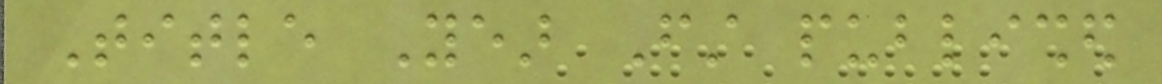Title Year First published
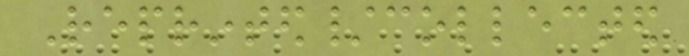Reprinted/collected
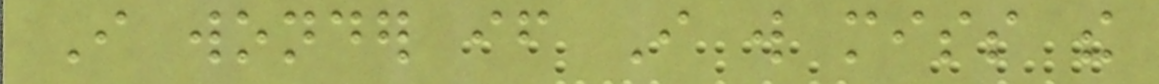I wonder if I will miss the
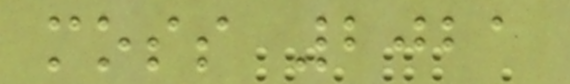moss 2021
